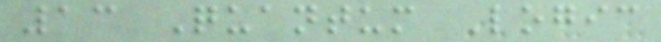13 Quantum Logic
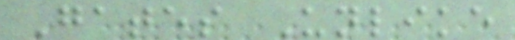Gates Unlike
